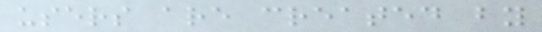users are created by
